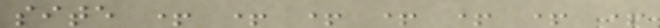site + + + + + + +
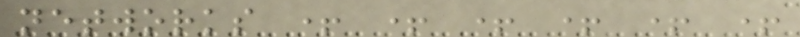networks + + + + + +
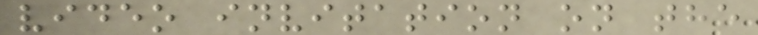video invitation on the
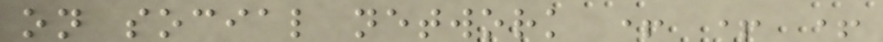on social network + + +
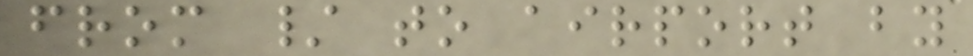from / to airport by
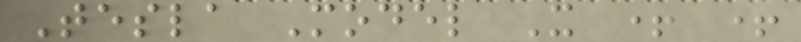Tesla Model X + +
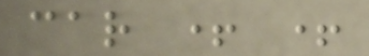car + +
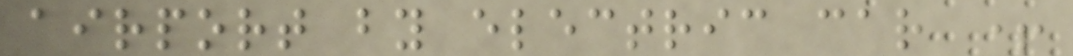airport by electric car +
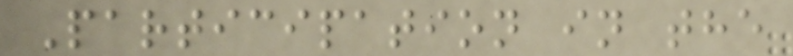Participation in the
